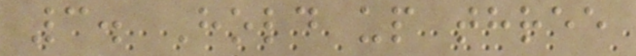3. Hold up three
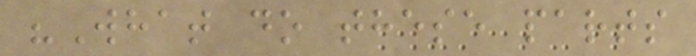"What do these parts
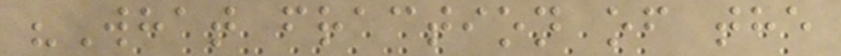"What fraction of the
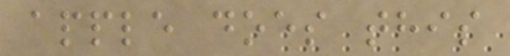apple does this
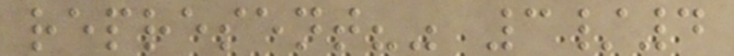represent?" 3/4
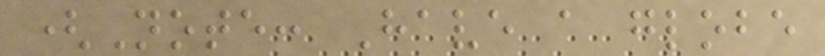(Note: Have a globe
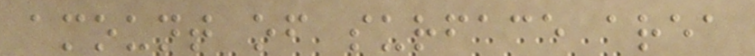amount of surface area
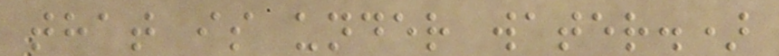that is under water.)
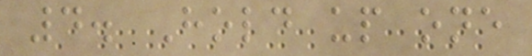4. Hold up one
